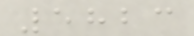5823
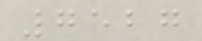7527
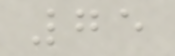75
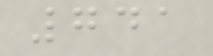741
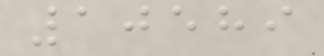10589
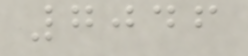7046
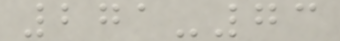271-73
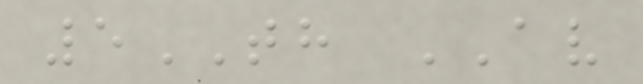5TH AV
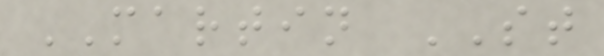MARTIN ST
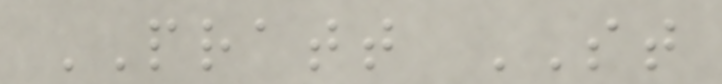PRATT ST
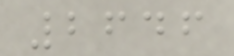2646
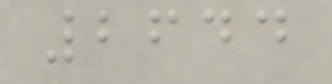2644
